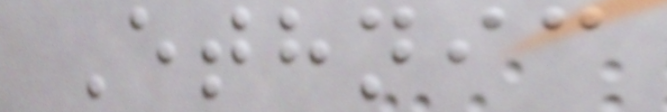Ethnic
